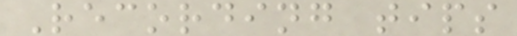Recording tips
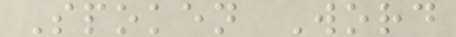Spoken Word
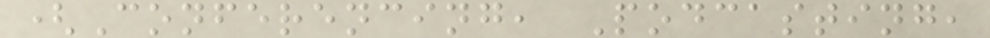(Conferencing, Podcasting,
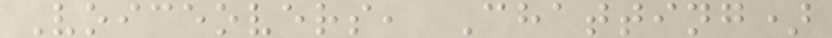Voiceovers, Chatting)
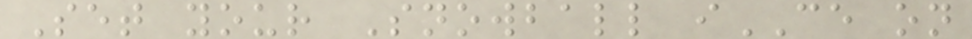Set your Snowball iCE on
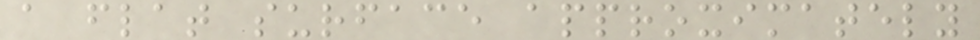a flat surface approximately
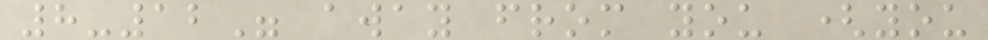8-12" away from you (you
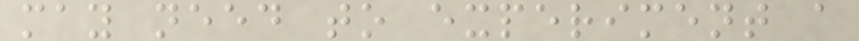may need to experiment a
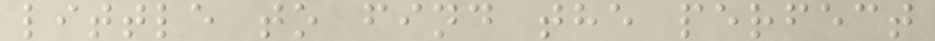little to find the perfect
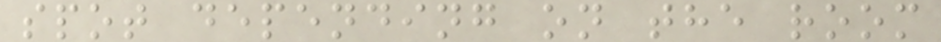spot depending on the room
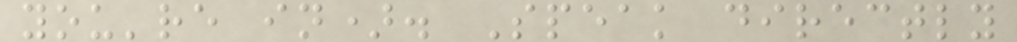you're in). Speak directly
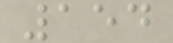154
